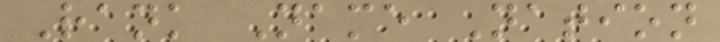Rank Name Nation
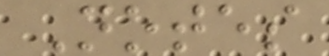Notes
